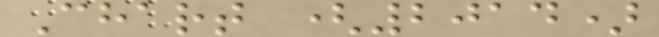Chart (2014)
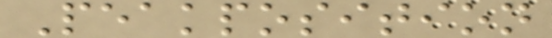Peakposition
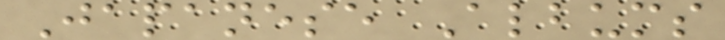Japanese Albums
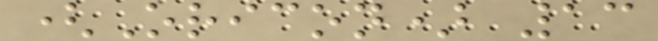(Oricon) 13
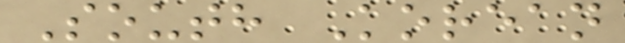South Korean
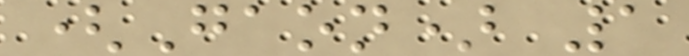(Gaon) 1
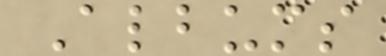Albums
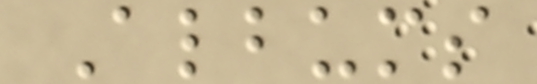Albums
